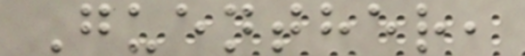Guenther,
